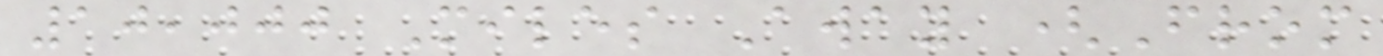10,000 Miles Away (From
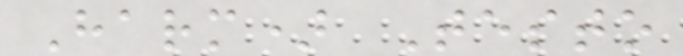Harm) Testo
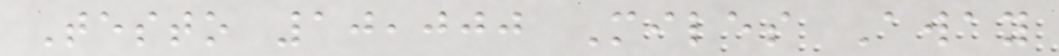Testo 10,000 Miles Away
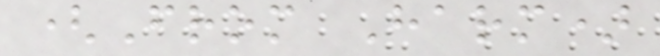(From Harm)
